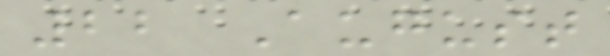22 August
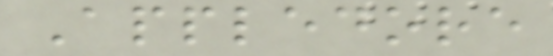Appledore
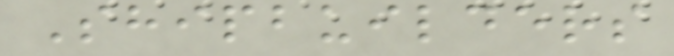Shipbuilders
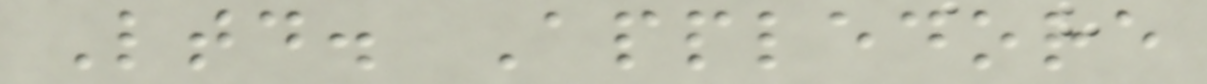Ltd. Appledore
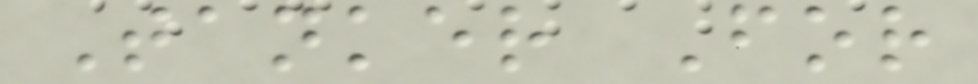Tanker For
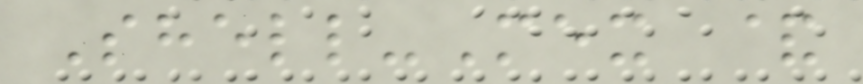Shell-Mex &
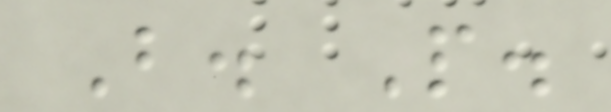B. P.
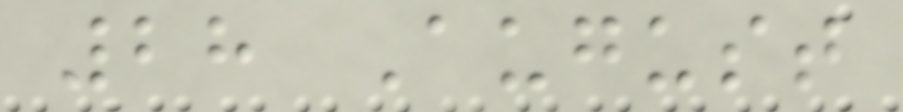28 August
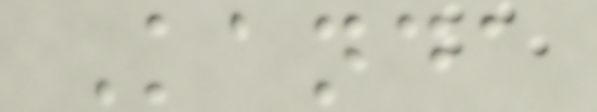Kanda
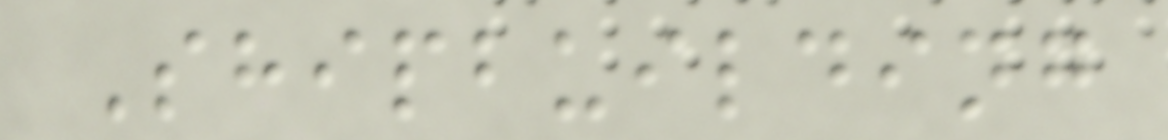Shipbuilding
